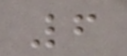6
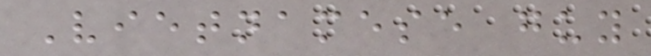Vietnamese guy
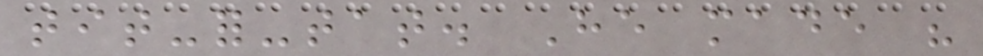tit-for-tat. He made his
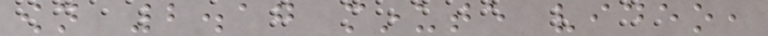own 2.17 minute video,
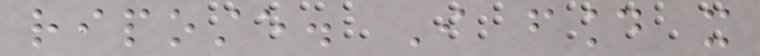riposte. I found it
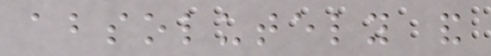absolutely and
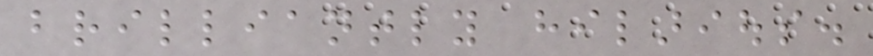brilliantly hilarious.
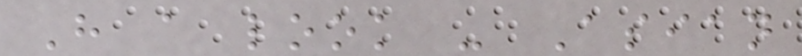Have a look - Asian
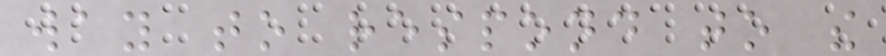way to respond to the
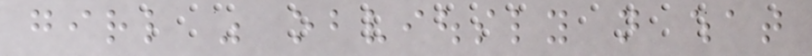girl was obviously not what
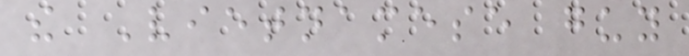the Vietnamese guy
